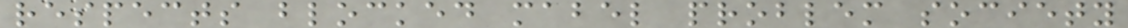respects blocked mabel problem society
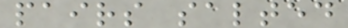pairs salted
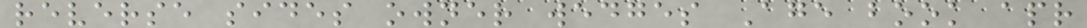reverse sides owner wedges Age book apr
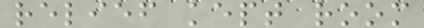relief kept room
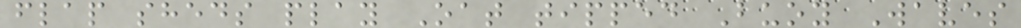flap sheds play Oat tipped Buoy Waves
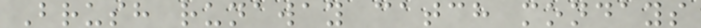Brush runaway catch mondays
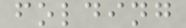folding
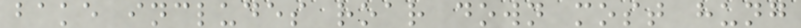bake includes roar down most hung
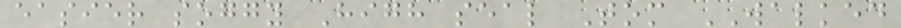easier soggy High seal Tom WALKED
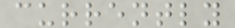currently
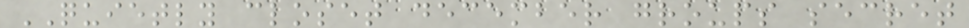QUIETLY closet december groups secret
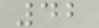42
